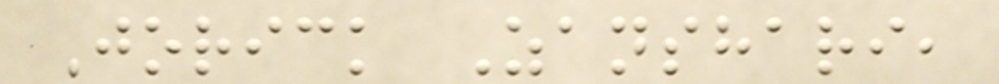Jorick Zanshari,
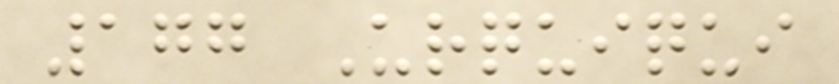177 Urquiqui
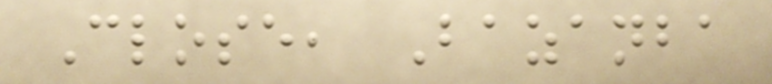Close, Bazanba
